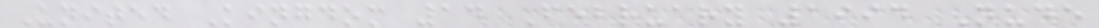United Kingdom 14 February 1994 Nude
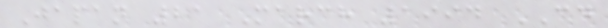Japan 21 March 1994 CD
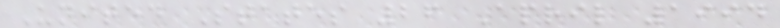United States 26 April 1994
